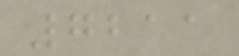7211
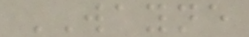WAYNE
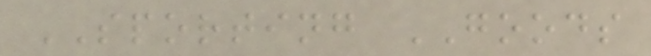SPORTING GOODS
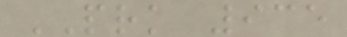PRK 935
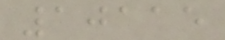10115
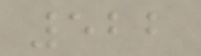522
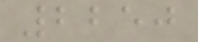2250
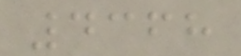4368
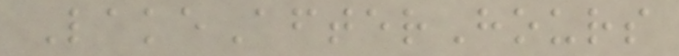LakeAfterHours
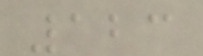123
